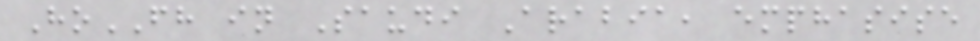HoFH in Saudi Arabia, emphasise
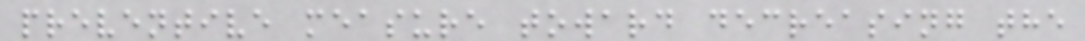preventive measure toward decreasing the
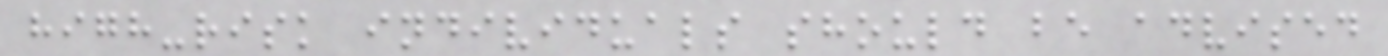high-risk individuals should be advised
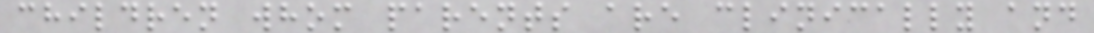children whom parents are clinically and
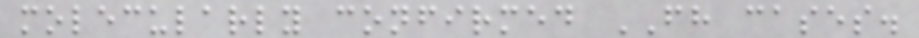molecularly confirmed FH cases.
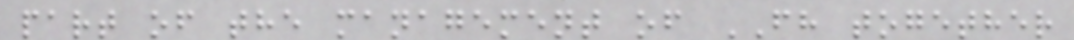part of the management of FH together
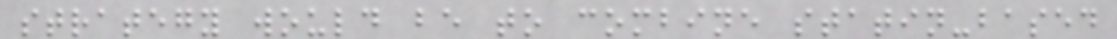strategy would be to combine statin-based
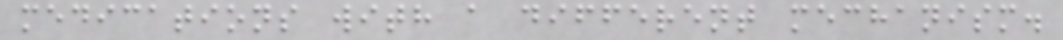medications with a different mechanism.
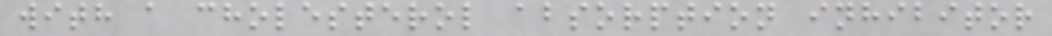with a cholesterol absorption inhibitor
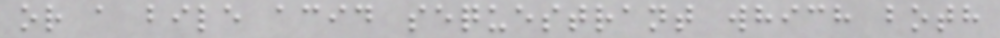or a bile acid sequestrant which both
